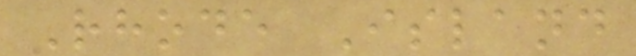Rhode Island
